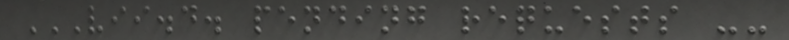VII.D. PENDING REQUESTS --
